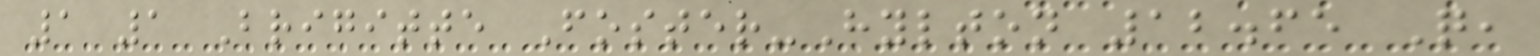1 1 Brigitte Foster-Hylton 12.65 Q,
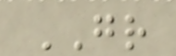GR
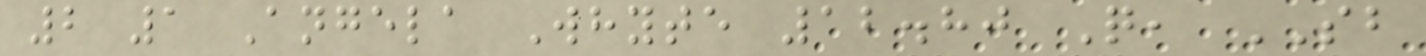2 1 Angela Whyte 12.80 Q, SB
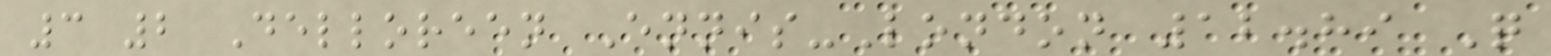3 2 Delloreen Ennis-London 12.89 Q
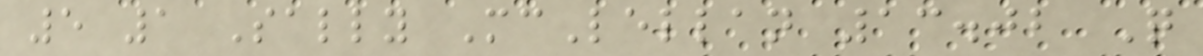5 1 Sally McLellan 13.02 Q
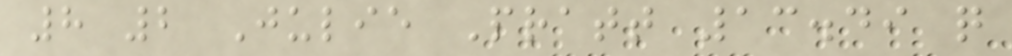8 2 Julie Pratt 13.49 q
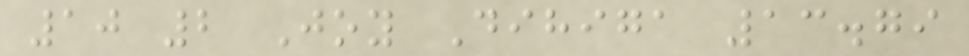10 2 Joy Dihiga 13.79
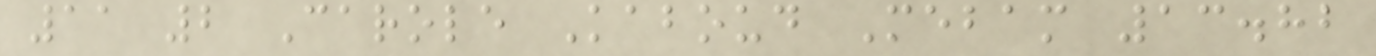11 2 Carole Kaboud Mebam 13.82
